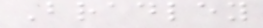Bradley
